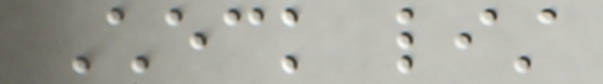Check list
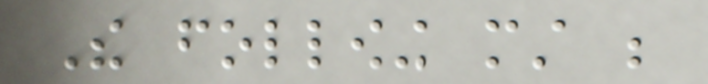The following must be
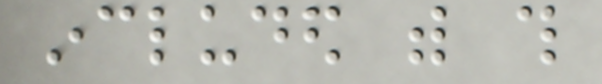included with this
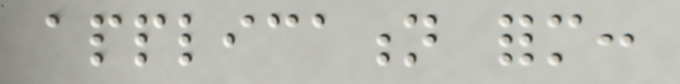application form:
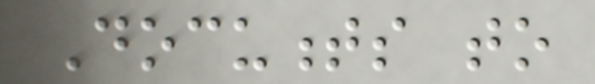Documents to
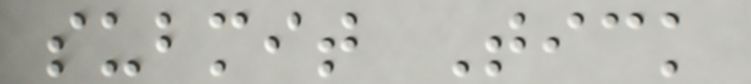submit Tick
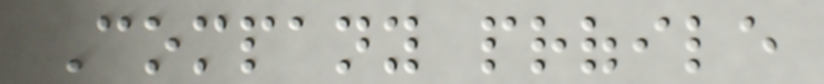Company profile
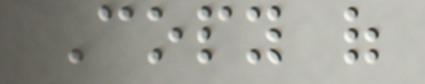Copy of
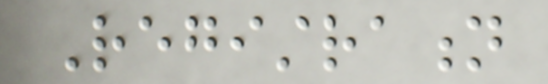Registration
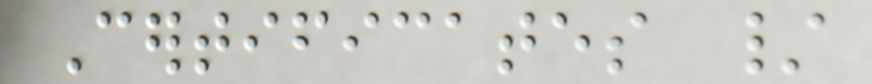Certificates /
